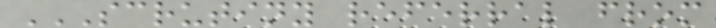SCRUTINY REFERRAL FROM
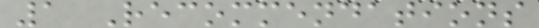1 Recommendations
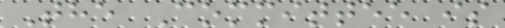The Committee is
